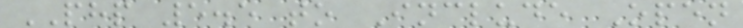PHP 5.5 to Include Open
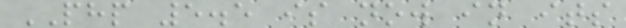PHP 5.5 is now in its
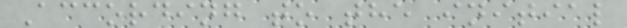According to the initial
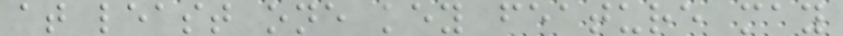at least one key feature may
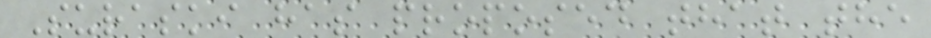Suraski has proposed that the
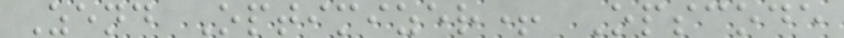Zend Optimizer+ Opscode
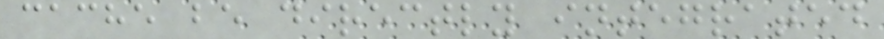cache be directly integrated
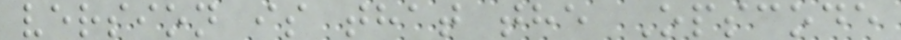version is that the Opscode
